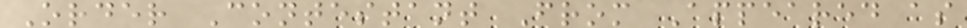Order Contestant From Appeared as
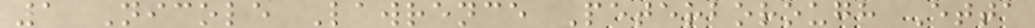1 Nicole Lawrence Peterborough Etta
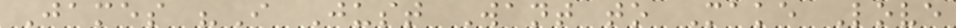James "I Just Want to Make Love
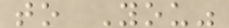to You"
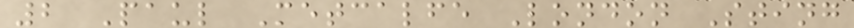2 Paul Metcalfe London Sting
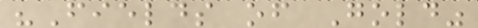"Fields of Gold"
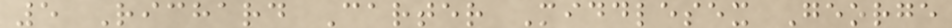5 Richard Carter Middlesex George
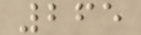265
